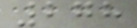278
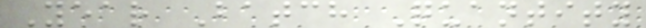Year Batch Quantity
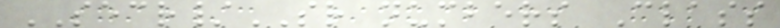SECR/SR numbers Class
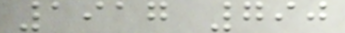1917 790
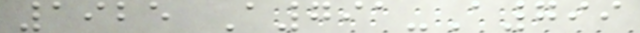1925 A791-A799
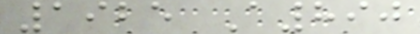1925 A890
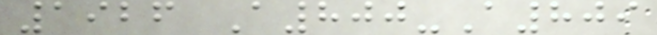1926 A800-A809
